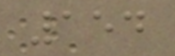154
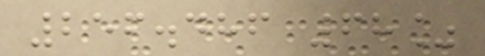256.486 68%
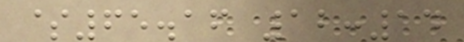$65.16 12:14
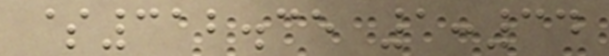$312.35 1:34
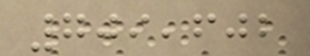709,602
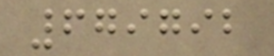679792
